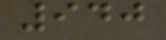940
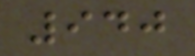940
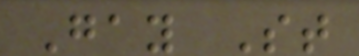Gay St
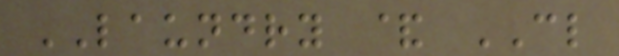LAUNDRY & CL
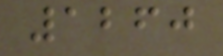1260
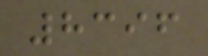8396
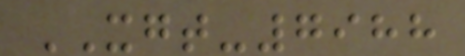XGT-7988
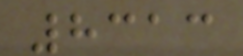8313
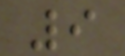9
